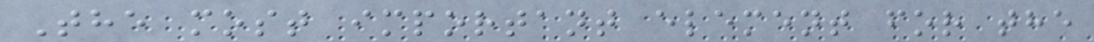The most important element for the
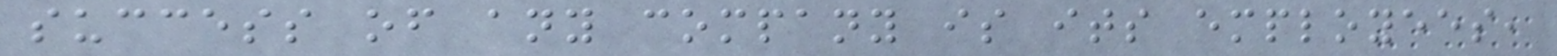success of any company is its employees,
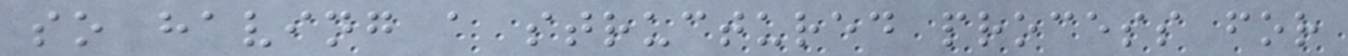so having a structured process for
